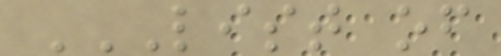LIST OF
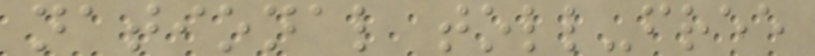national toll-free
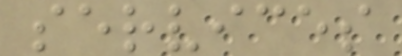services
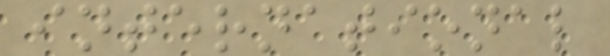international
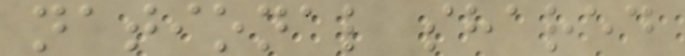national shared
